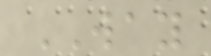WAY
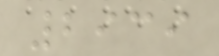2939
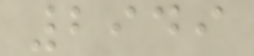2949
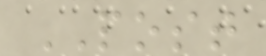POST
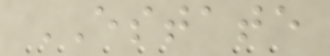ESTATE
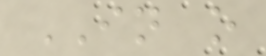IN o
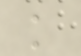k
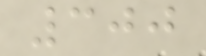300
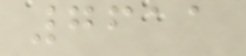7611
